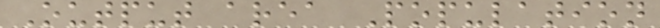Output area Population
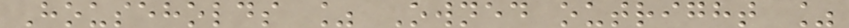Households % Owned outright %
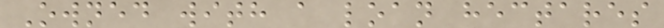Owned with a loan hectares
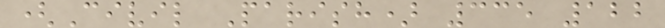(Civil Parish) 335 122
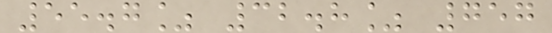55.7% 32.8% 757
